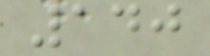140
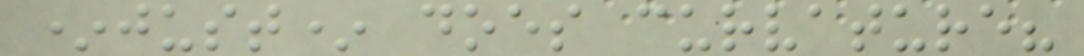*just* does curvature?
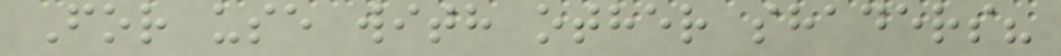For use with other shaders?
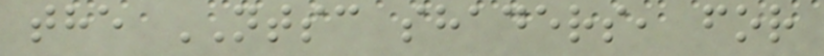the NTSC shaders, for
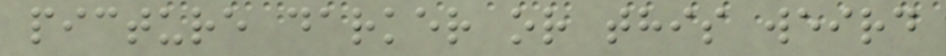picture darker or this weird
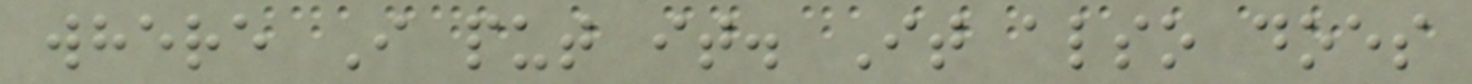where I put it. It also does
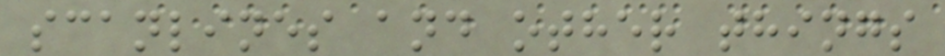scanlines and other things
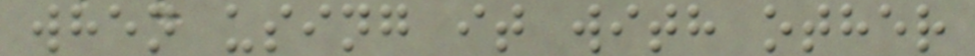when using it with other
